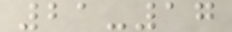21-17
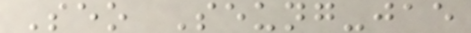Seo Seung-jae
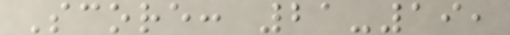Score: 21-19,
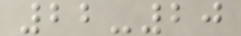22-20
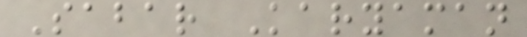Sabar Karyaman
